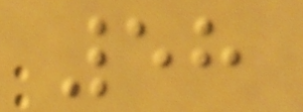58
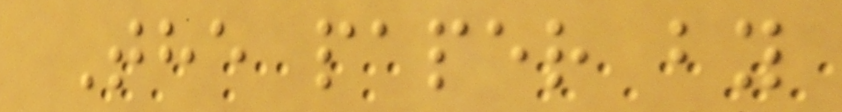The paper by
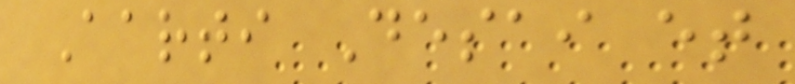Aarti Desai et
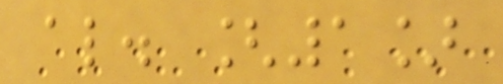al. [1]
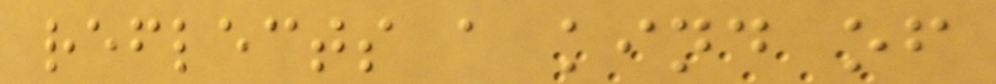reflects a kind of
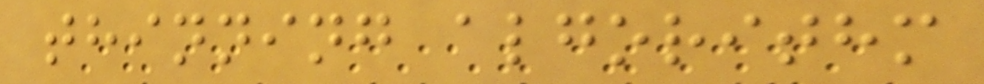thinning algorithm
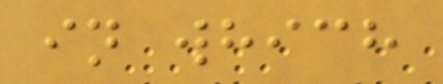in which
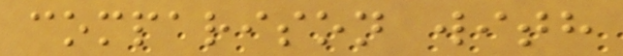comparison with
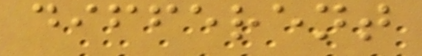different
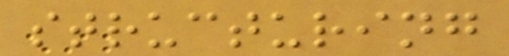structuring
